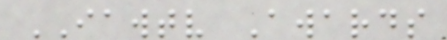IAWTV Awards
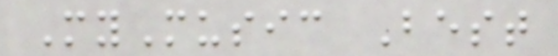MyMusic Best
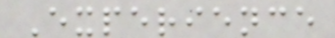Experience
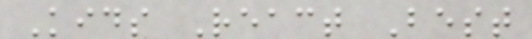Kids React Best
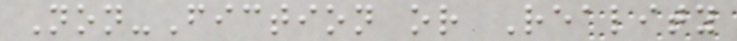Non-Fiction or Reality
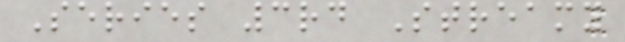Series 3rd Streamy
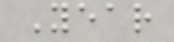Year
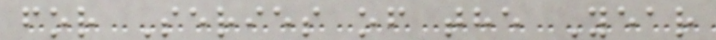for Series of the Year
